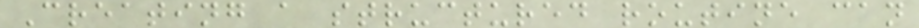Creating a structured routine can
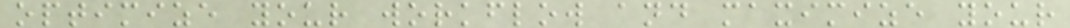optimize your workflow and maximize your
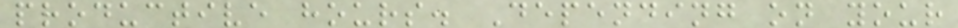productive hours. Depending on your
